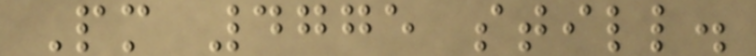Pm 4775 still.
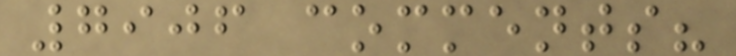7906 comments?
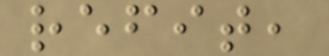refit,
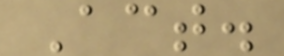Act.
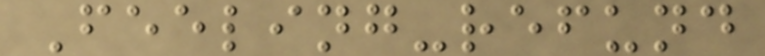Feeling-refund
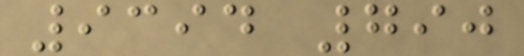9394 790
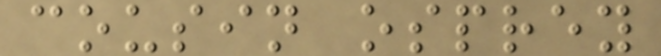cousin osprey
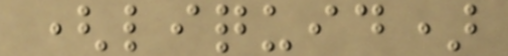(liquid)
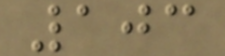103
